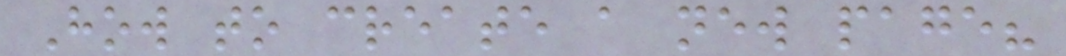How to create a new page?
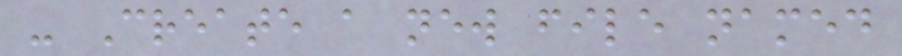- Create a new file named
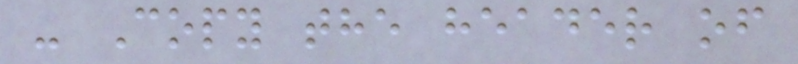- Copy the header of
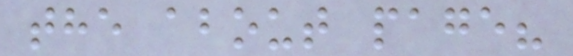the about page?
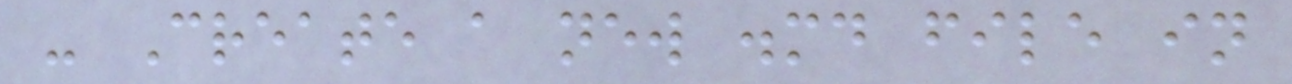- Create a new .md file in
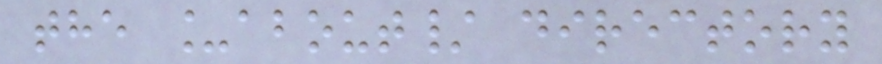the _about/ directory
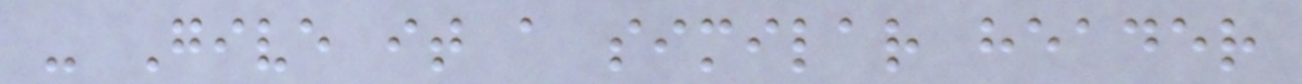- Give it a similar header
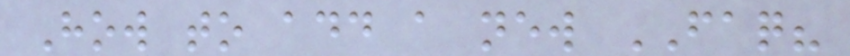How to add a new FAQ?
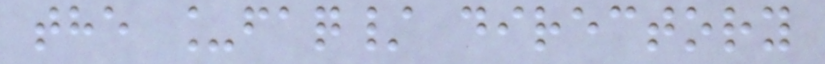the _faq/ directory
